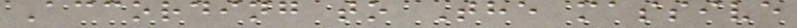According to The massive
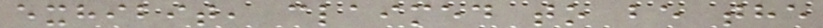exhibit, claimed to be the
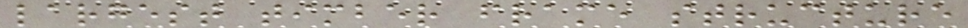largest timber frame structure
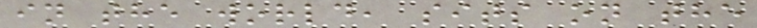in the world, sits on the
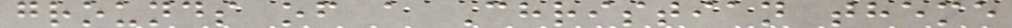grounds of a Christian theme
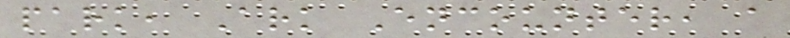park, Ark Encounter, a
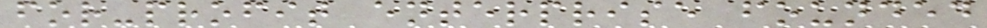for-profit enterprise founded
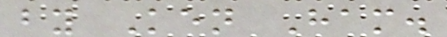by Ken Ham.
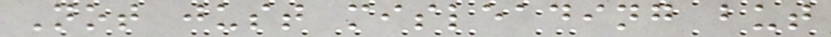Not just misleading but
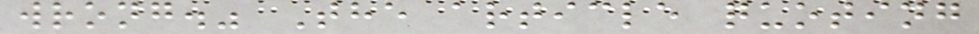wrong." The article quoting
